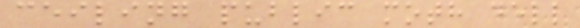ceiling public moth dell
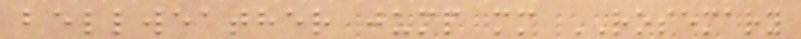bellweather jump mm ROSEMARY
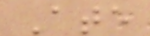Ate
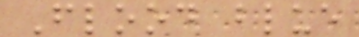Flood blue
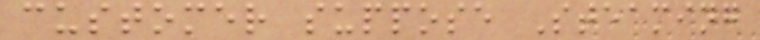customer suppose Steaming
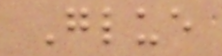Glue
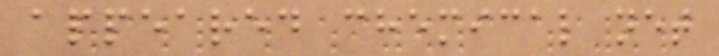appeared chemical net
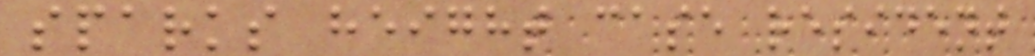sparks height case resident
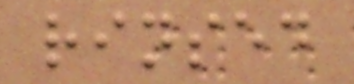rinsed
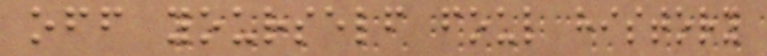off yourself foul history
